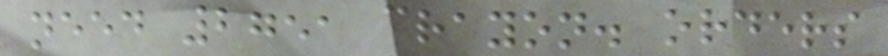need 2751 crayon. orders
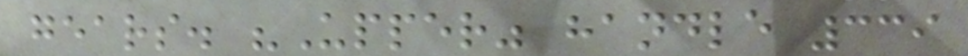gears. "Upper" handle 339
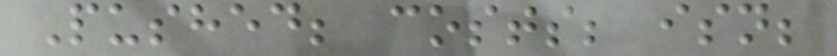Pushed; costs; isn;
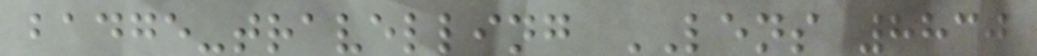badge-travelling LENS 8830
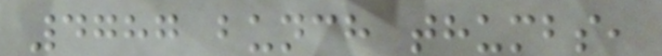4787 bunch thumbs,
